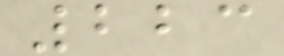223
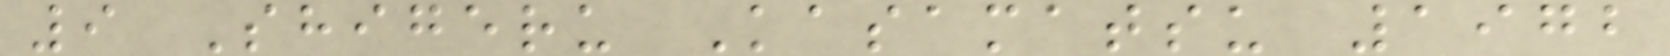9 Shigeru Kasamatsu 1972
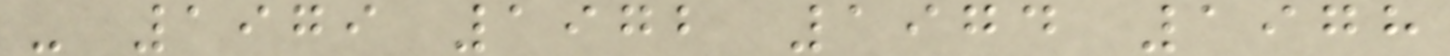- 1979 1972 1974 1978
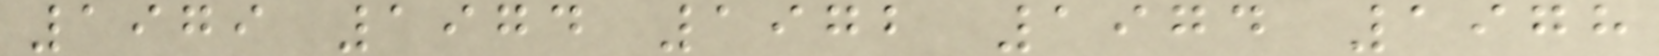1979 1974 1972 1974 1978
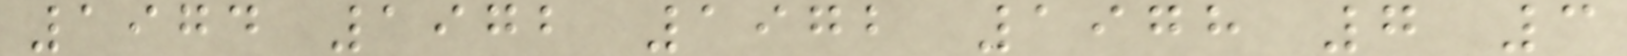1974 1972 1972 1978 7 3
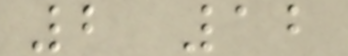2 12
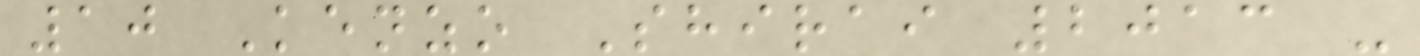10 Kenzo Shirai 2013 -
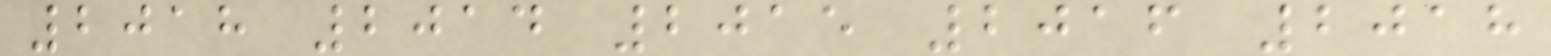2018 2014 2015 2016 2018
